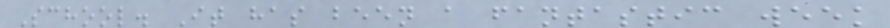School. It has been a fantastic week
